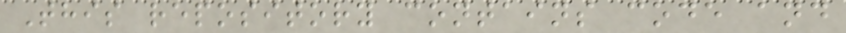This repository contains code and
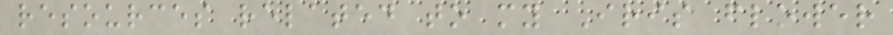resources related to my Iris flower
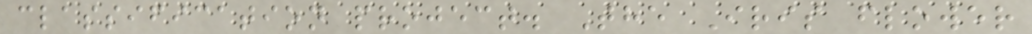classification project. The Iris flower
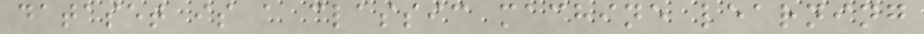dataset is a classic machine learning
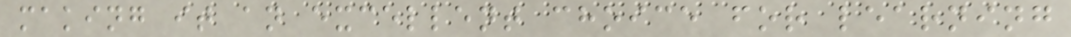making it an excellent choice for learning
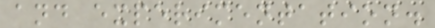and experimentation.
